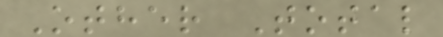Other Total
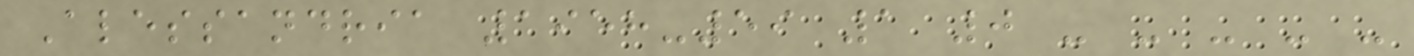Alessandria 1958-59 1 0 - - - - -
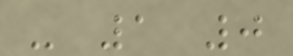- 1 0
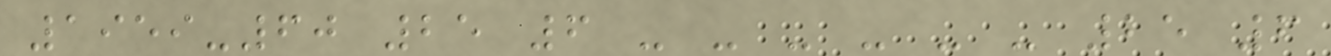1959-60 25 6 - - - - - - 25 6
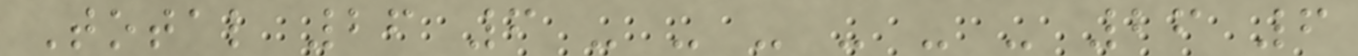Total 26 6 - - - - - - 26 6
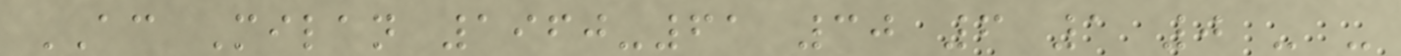AC Milan 1960-61 30 6 1 0 - -
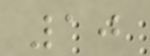10
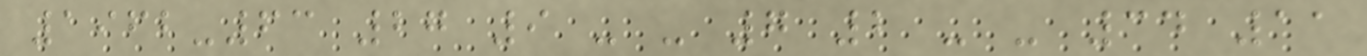1962-63 27 9 - - 7 2 - - 34 11
